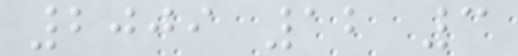2009 12 3
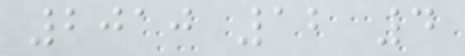2010 12 4
